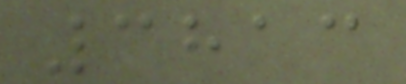3813
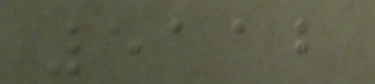5112
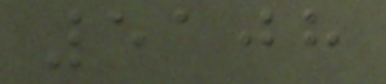5108
